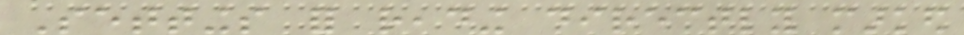Settings for reading directly marked
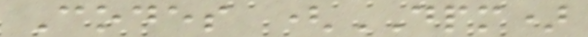Codes (DPM)
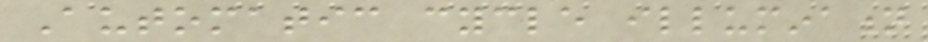Automatic cycle illumination
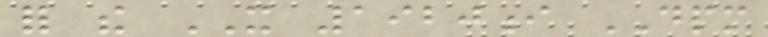for the IT 1920i DPM
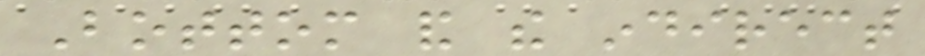Bottom and the indirect
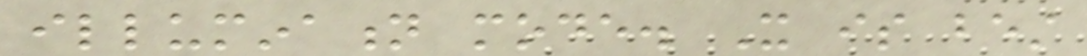illumination mode. It is best
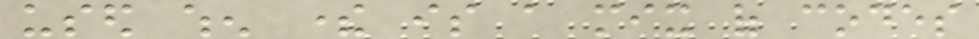used when there is a mix of codes
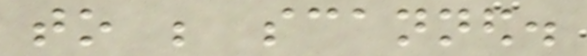to be scanned.
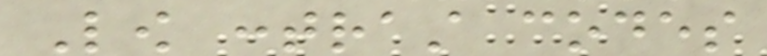Low contrast codes
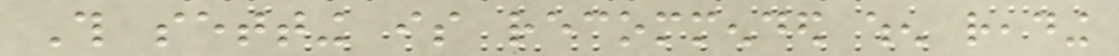This setting is recommended when reading
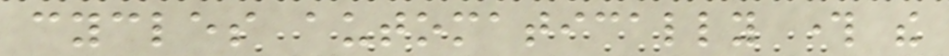cycles automatically through the
